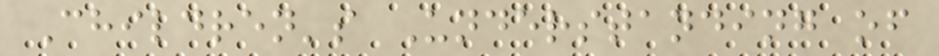Children's Understanding of
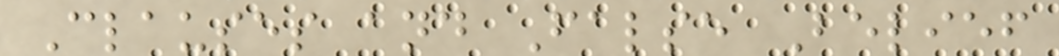Clauses and False Belief
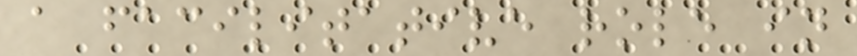a facilitative role in
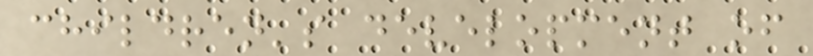children's development of
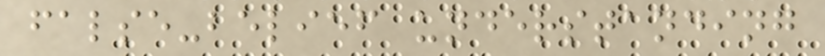false-belief understanding
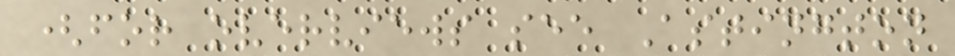(for overviews see Astington
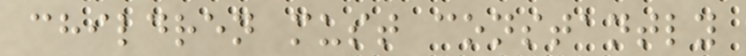children must constantly
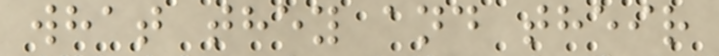what they and their
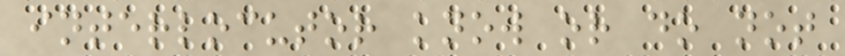interlocutor know or do not
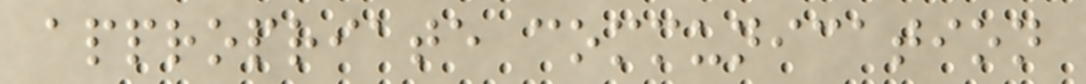appropriate communication
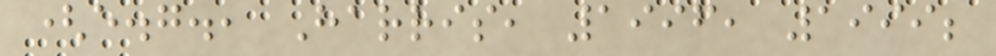(e.g., Harris, 1996, 1999;
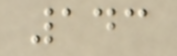143
